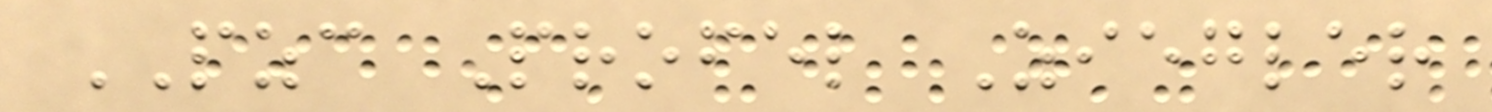PZC Profel Ziegler
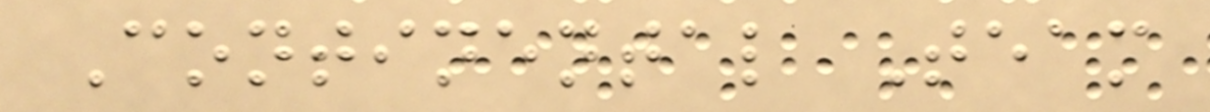Continental Team
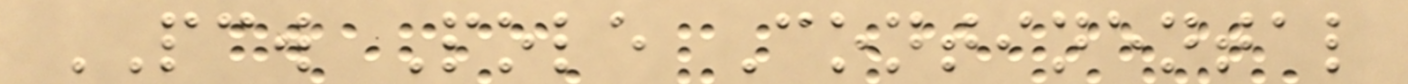PCW Pole Continental
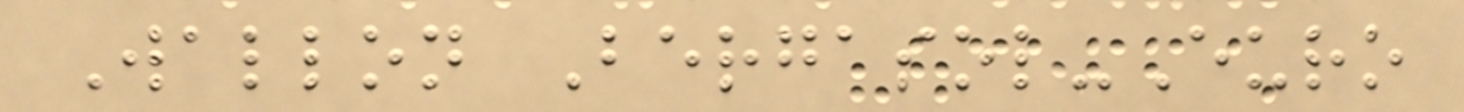Wallon Bergasol-Euro
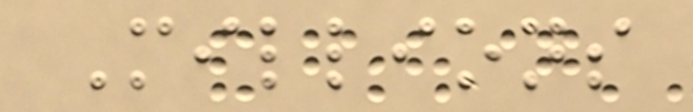Millions
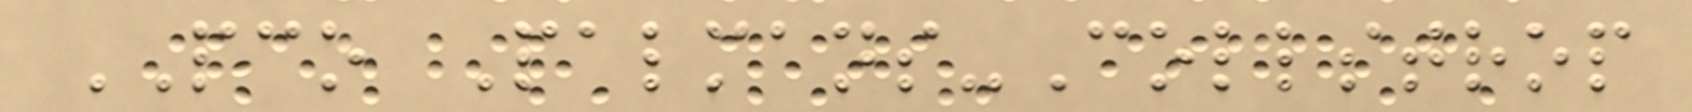PCO Palmans-Collstrop
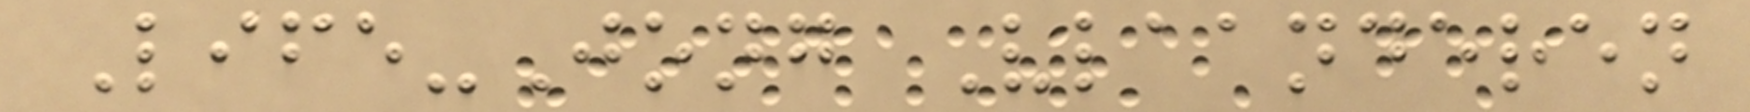Life-Jong Vlaanderen
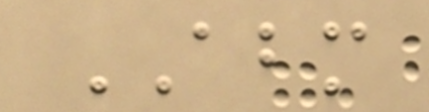ABM
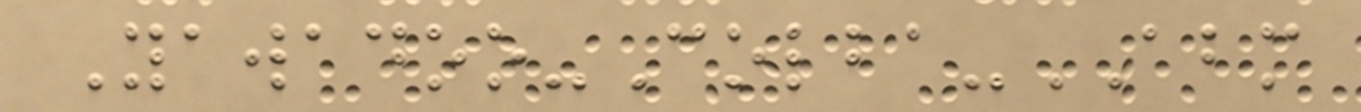Yawadoo-Colba-ABM
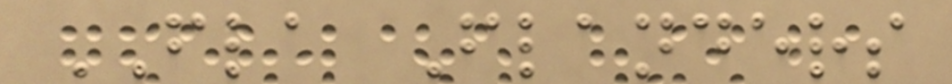FLA Flanders
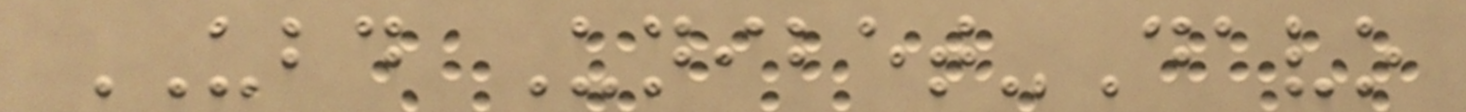UBD Unibet-Davo
